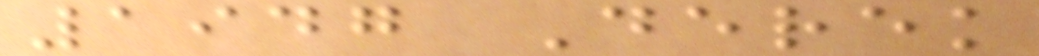1947 Derek
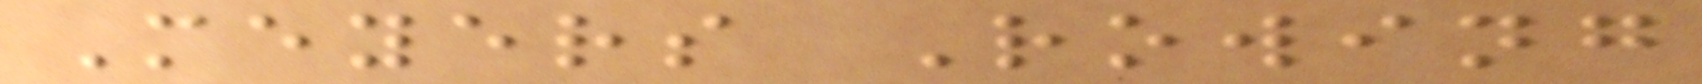Meyers Rowing
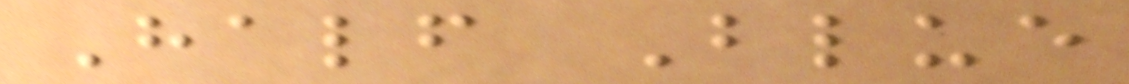Half Blue
